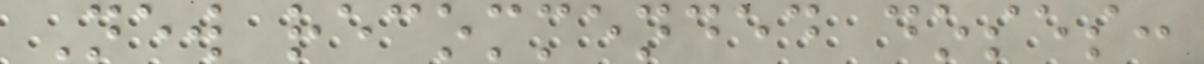New recommended doses:
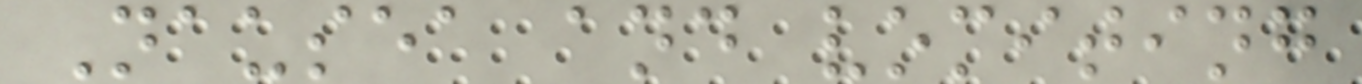Nausea and vomiting
